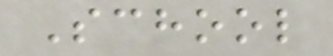School
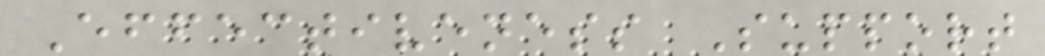Effectiveness Support
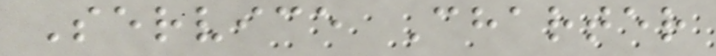Service Charter
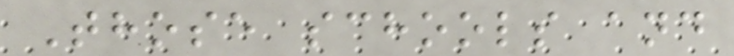Those schools and
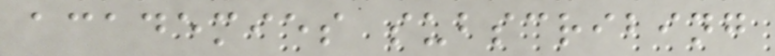academies subscribing
